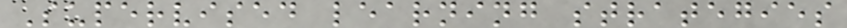Supervised learning strategies
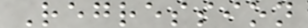Regression
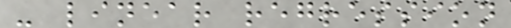- linear regression
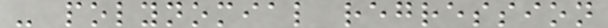- polynomial regression
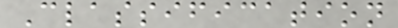Classification
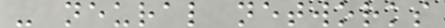- neural networks
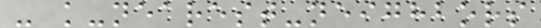- k-nearest-neighbors
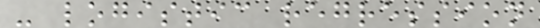- logistic regression
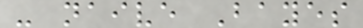- naive Bayes
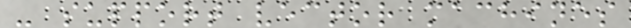- support vector machines
